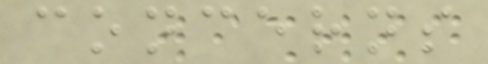concerns
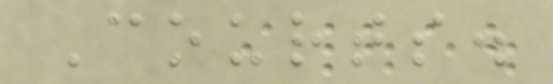Courts.
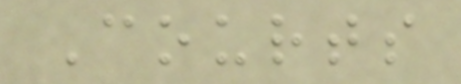Courts
